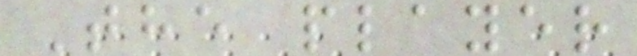The player
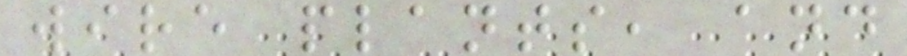wire plants, and
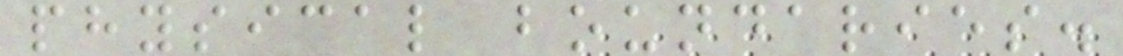physical boundaries.
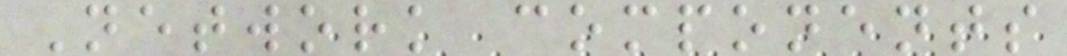Network components
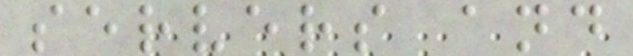servers and
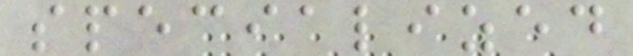specialized
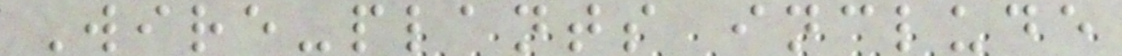Wire-plants include
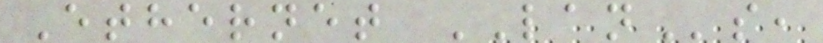Ethernet LANs,
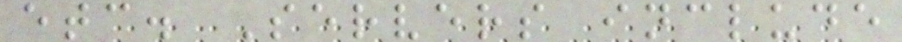etc. Servers include
